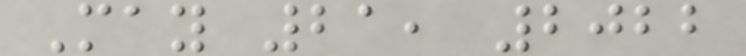May 21, 2022
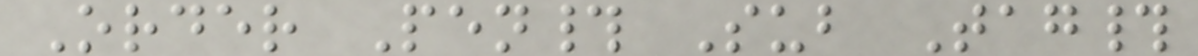Order Pen# Sub Tag#
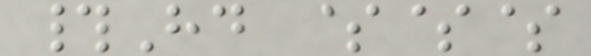#Hd $$$
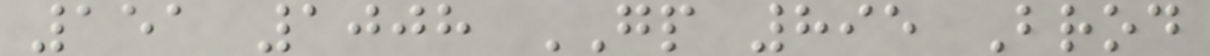151 1008 GP 895 Brod
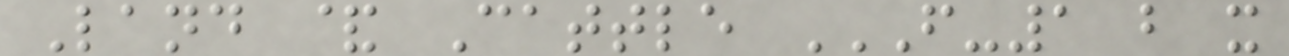Land & Cattle F-1 B X
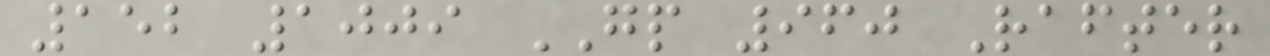152 1009 GP 960 Rafter
